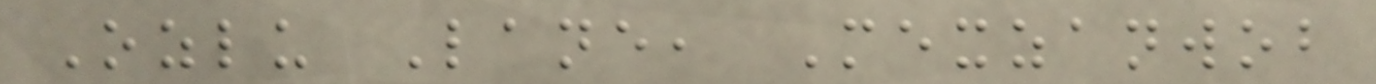Ozlu Lane, Mexzanwob
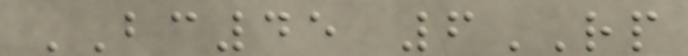BC45 6RP
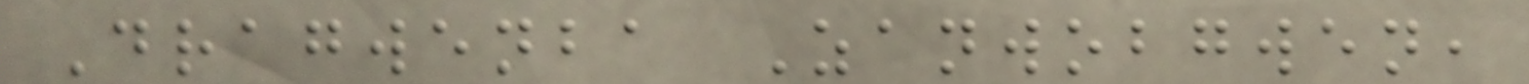Dragwenba Zanwobgwen,
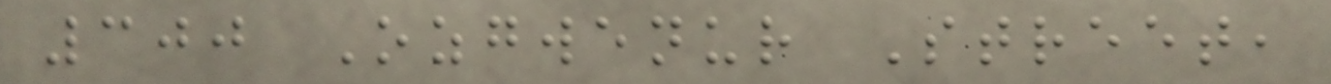300 Ozgwenur Street,
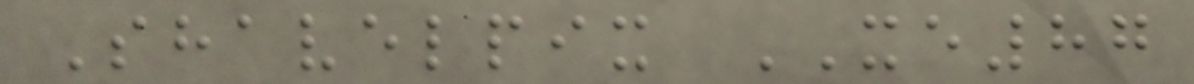Shavelpix XE87
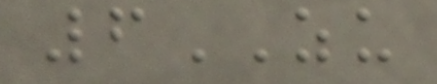6ZU
